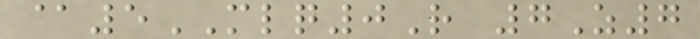@5MLQ0R 7Z7
